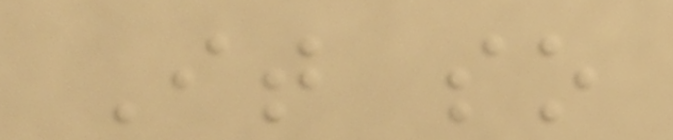It so
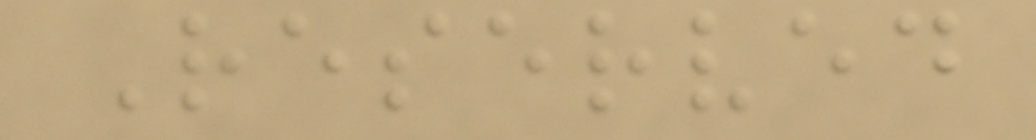Reserved
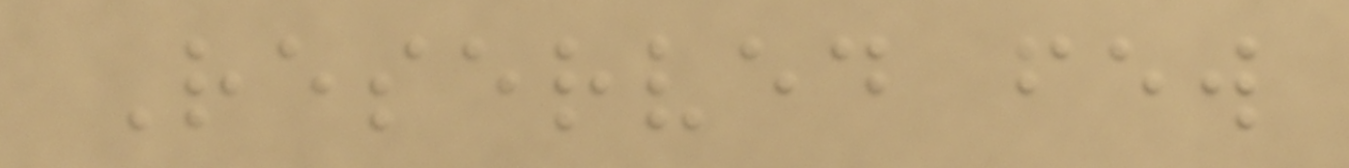Reserved few
